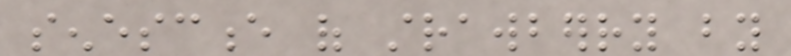senescence of strawberry by
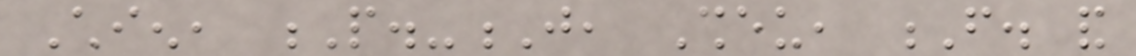Chien, P.-J, Sheu, F. and
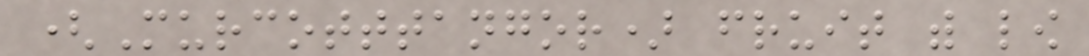(Murcotttangor) fruit with low
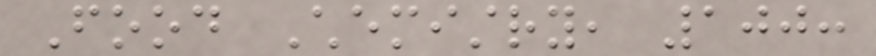Food Chemistry, 100:
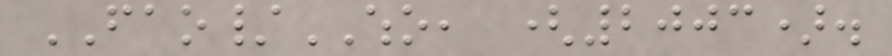FAO/WHO, (2003).
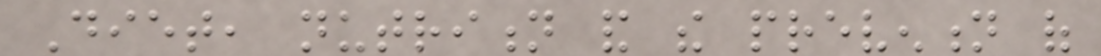Diet, nutrition and the prevention of
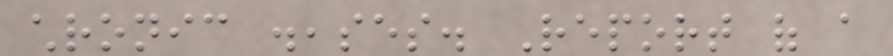chronic diseases. Report of a
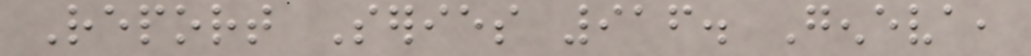Report Series 916. Geneva,
